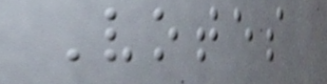Votes
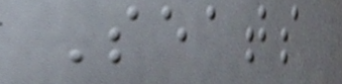Seats
